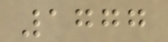1777
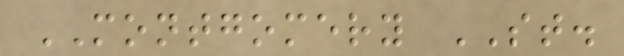MONTGOMERY ST.
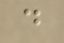d
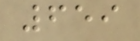659
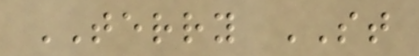TERRY ST
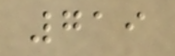719
